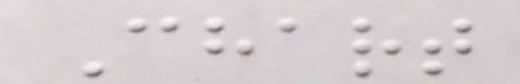Chart
